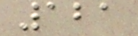121
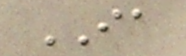IA
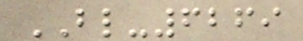BL-6269
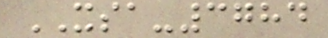XSA-3784
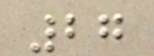27
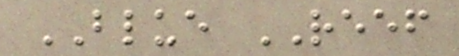BLUE REEF
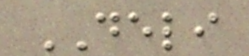DELI
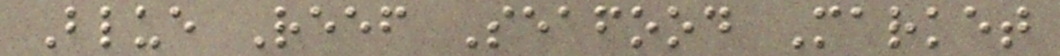Blue Reef Seafood Market
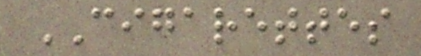CIGARETTES
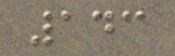143
